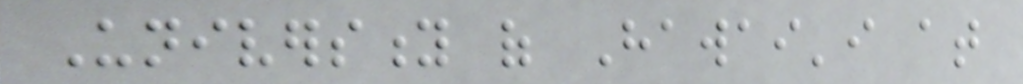University of Hawai'i at
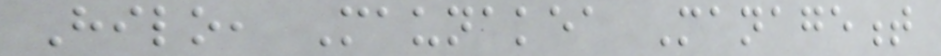Hilo, Maunakea Management
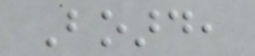Board,
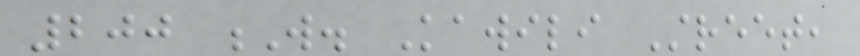200 W. Kawili Street,
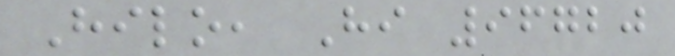Hilo, Hi 96720
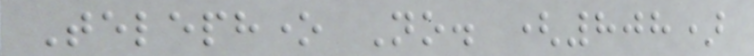Telephone No. (808)
